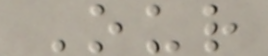Our
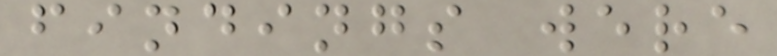findings were
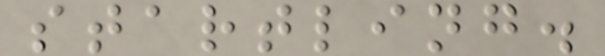startling.
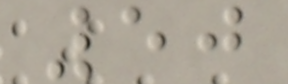50
